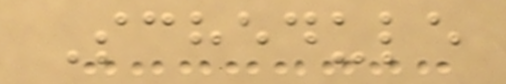Schedule
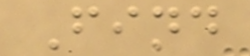Find
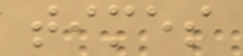times
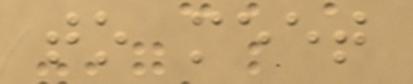to meet
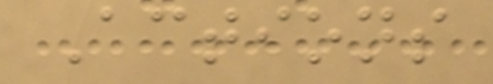Actions
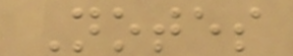Notes
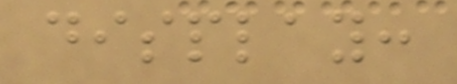display:
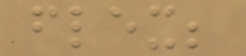flex;
